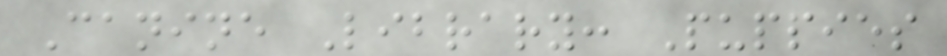Canine Library: Puppies
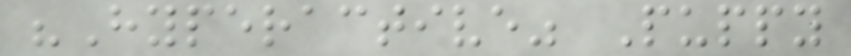"Hyperactive" Puppy
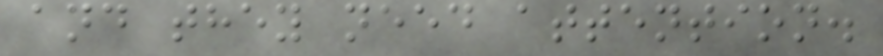and they need attention.
